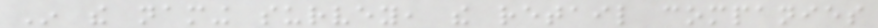In the naming survey, the retail companies
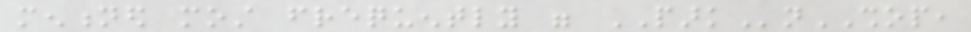mentioned most frequently were PARKnSHOP,
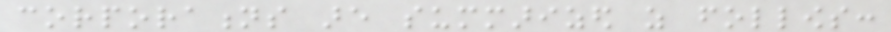corporations are summarized as follows:
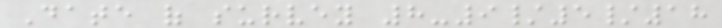Date of survey 8-9/5/18
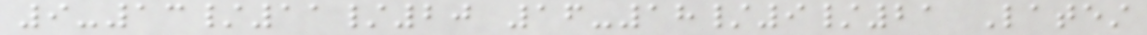9-13/11/20 16-18/9/21 Latest
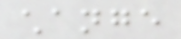change
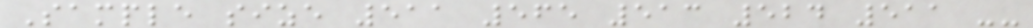Sample size 511 565 513 524 511 --
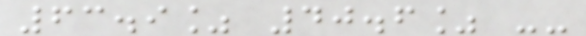63.9% 40.6% --
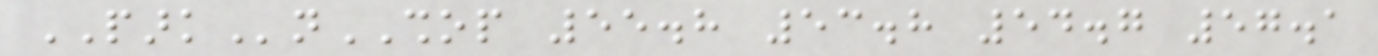PARKnSHOP 55.8 53.8 54.7 57.1
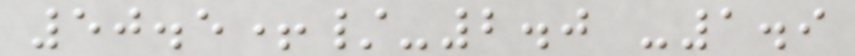50.5+/-2.0 -1.9
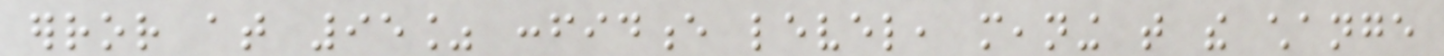error at 95% confidence level, meaning that the change
